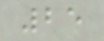25
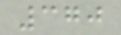370
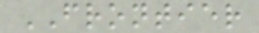FRONTIER
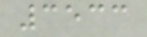3533
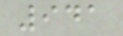941
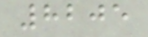8205
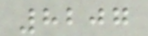8207
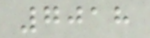7018
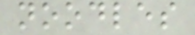noodles
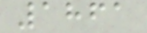1861
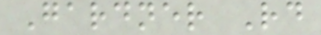Gardner Rd
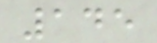145
